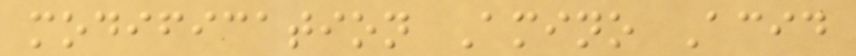modification Amino Acid
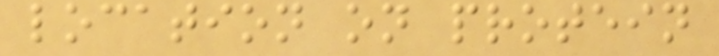location on protein
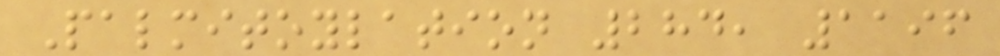Palmitoylation 284, 1196
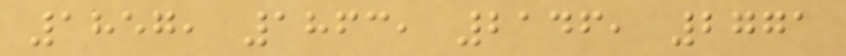1857, 1863, 2146, 2771
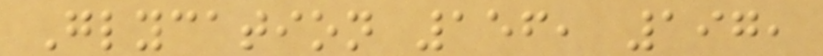Glycation 156, 197,
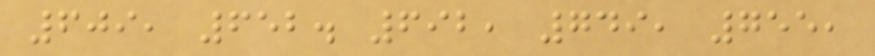609, 652. 692, 749, 755,
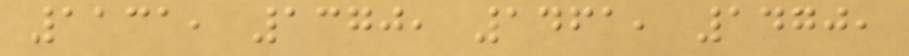1131, 1370, 1461, 1470,
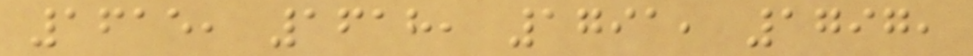1615, 1618, 1791, 1797,
